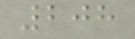208
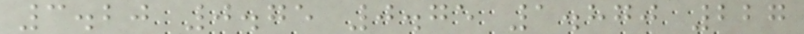3.20 0.75 0.75 1.870 227
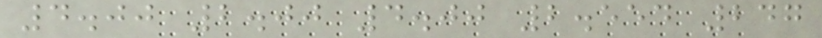4.00 2.00 4.00 2.554 247
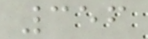356
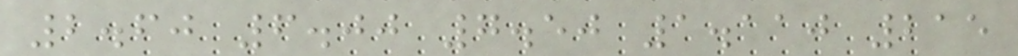2.60 6.00 7.50 1.110 215
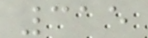315
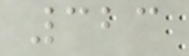323
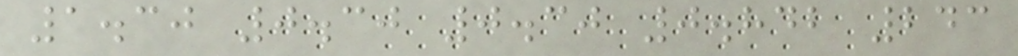1.30 0.30 0.30 0.842 243
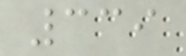339
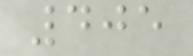405
